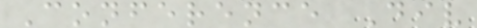Conference Div
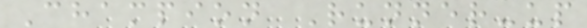Champion Runner-up
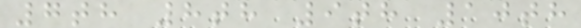7th 8th 9th 10th
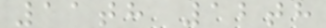11th 12th
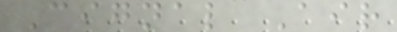Cignal Air
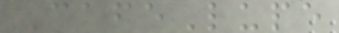CafeLupe
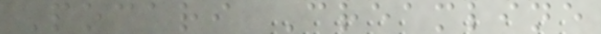Pocari Creamline
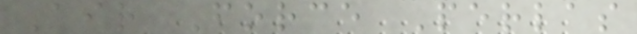Air Force Perlas
